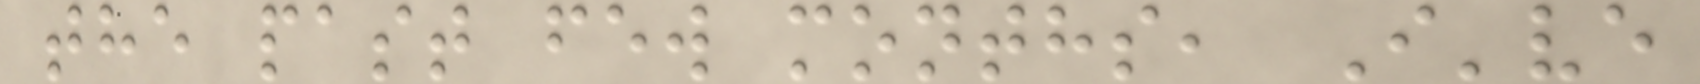the past few months, I've
